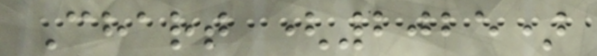Chart (2025)
